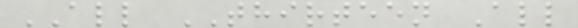ALL THIRTEEN All
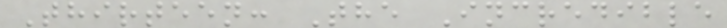Thirteen: The Incredible
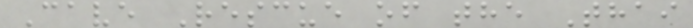Cave Rescue of the Thai
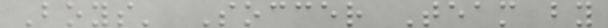Boys' Soccer Team by
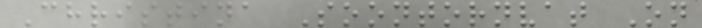Christina Soontornvat On
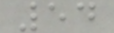54
